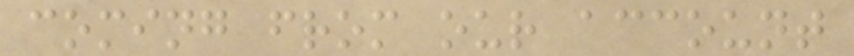coming from our account
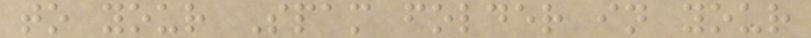to your Spam folder in your
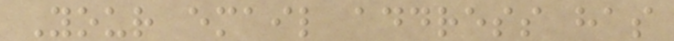Your email address has
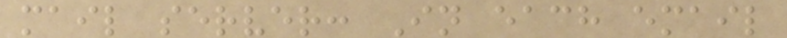mail server: In each email
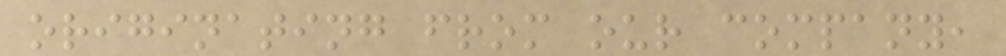originating from our company,
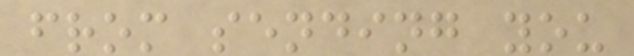from sending you
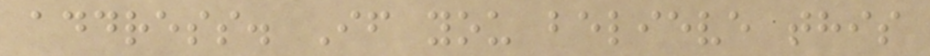address. If you believe this
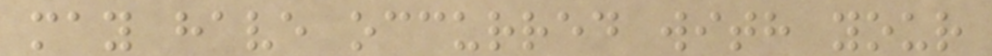may have occurred with your
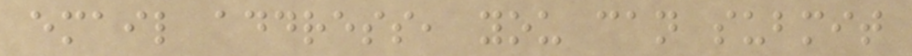email address, you can submit
